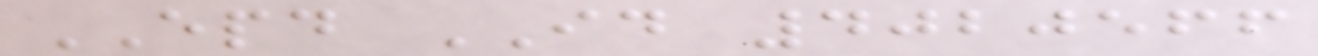EPD ID 4020566
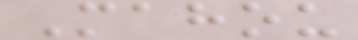Mahou
